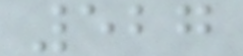527
